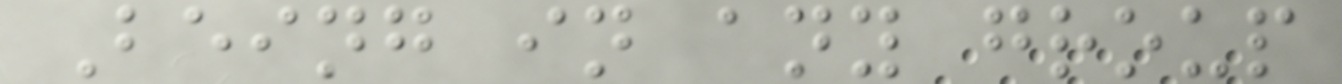Being in any group
